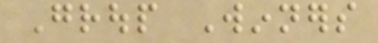Group Winners
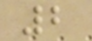2
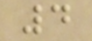4
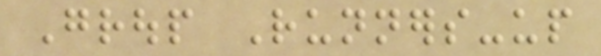Group Runners-up
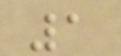1
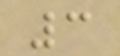3
